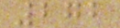272
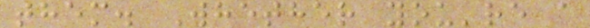them. Whether you're a
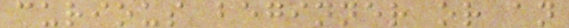curious beginner or an
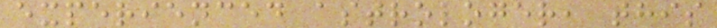experienced astrologer, this
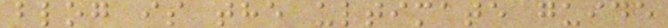blog is the ultimate guide
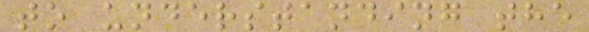to understanding the
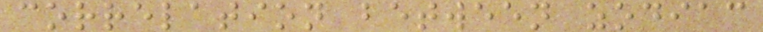correlation between zodiac
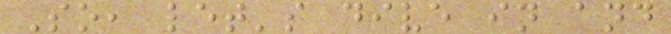So, let's dive in and
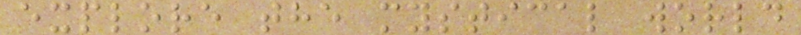explore the mystical world
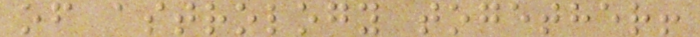of astrology together!
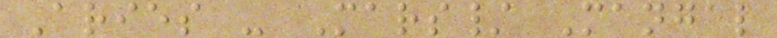Aries - Mars/ Mangal
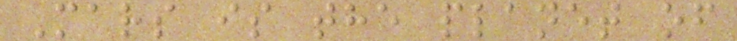Mars is the planet of
